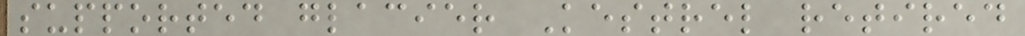supported glacier Kestrel retired
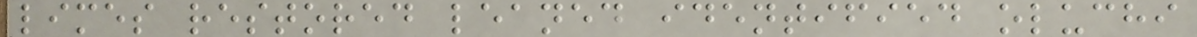limes restored leaned identified oluchi
